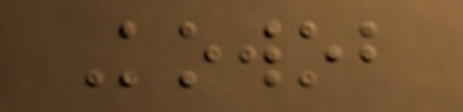Kowob
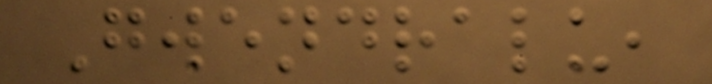Gwendralu,
